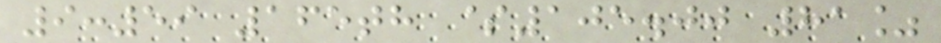9:59 165th $105.00 81%
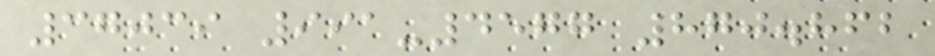37039 991-4577 870.862
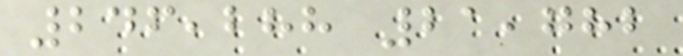246,288 21,782
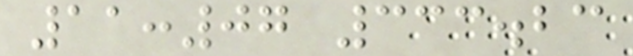11:07 333.23
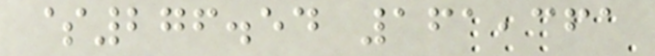$276.54 161,361
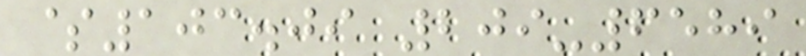$103.09 209-6589
